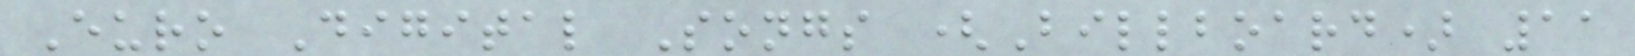Euro Digital Songs (Billboard) 11
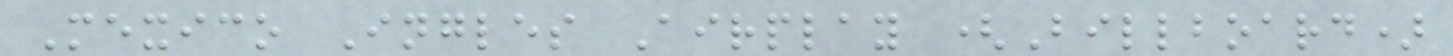Mexico Ingles Airplay (Billboard)
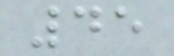45
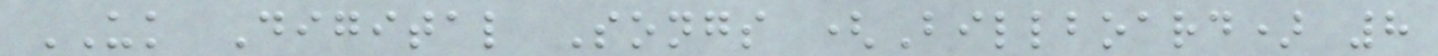UK Digital Songs (Billboard) 8
